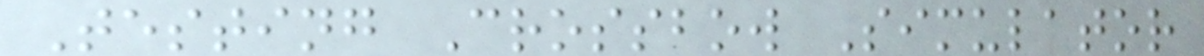Testing Crossbow Simulator
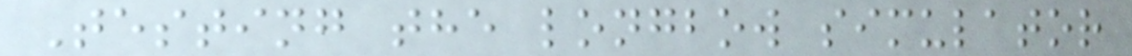Testing the longbow simulator
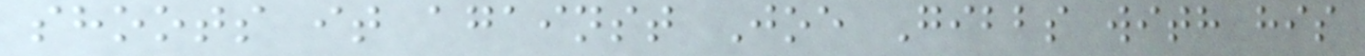shoots it against Joe Gibbs with his
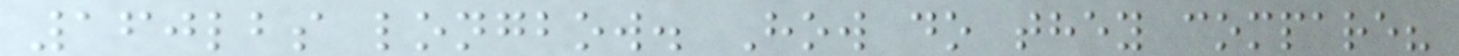160lbs longbow. How do they compare?
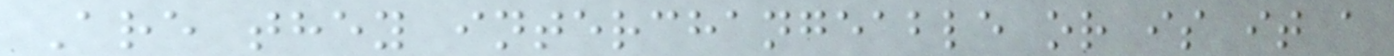Are they interchangeable or is it a
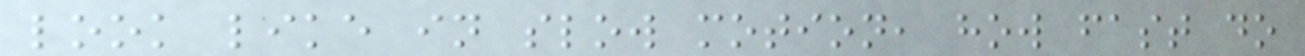look like in slow motion, how fast do
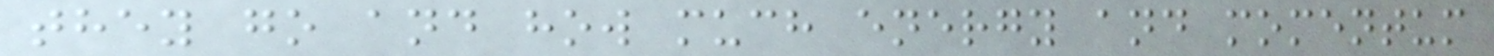they go and how much energy and momentum
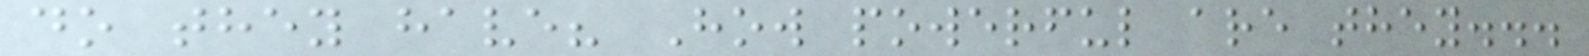do they have? How powerful are they...
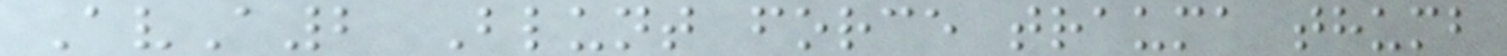AvA2 Blunt force trauma thumb
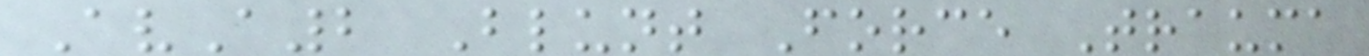AvA2 Blunt Force Trauma
